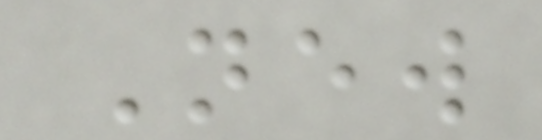New
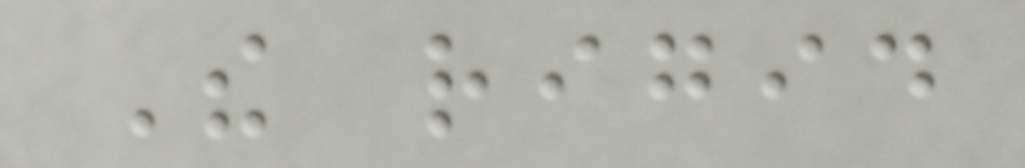The rigid
